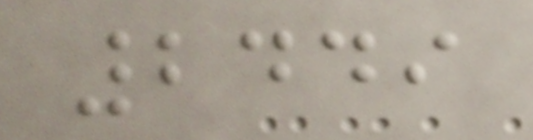2449
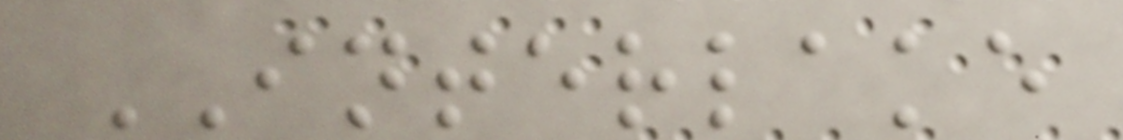INTERLAKE
